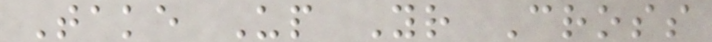Take Up Your Cross
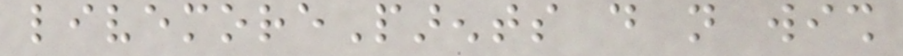livemoreParents do not wish
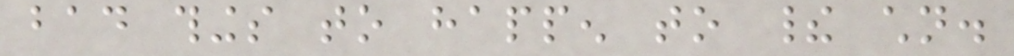bad things to happen to their children.
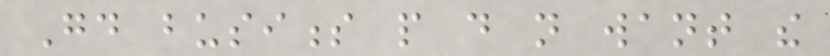Good business people do not want the
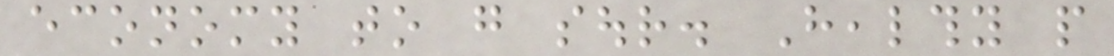economy to go sour. Healthy people
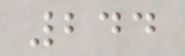244
